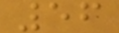56
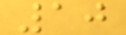10
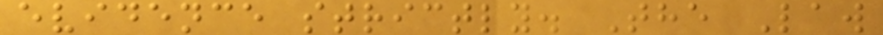evidence strictly. The Law
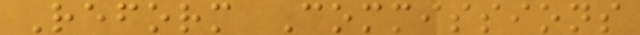Reform Commissions
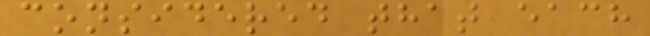considered that each
